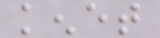kenet
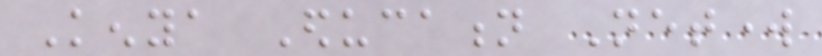Kenya Education Network
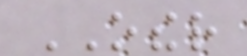OTHER
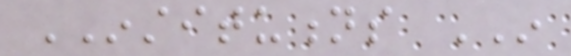INSTITUTIONS IN
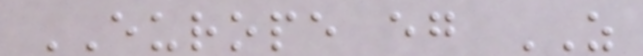EUROPE eg AS
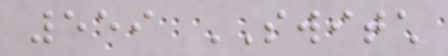559 SWITCH
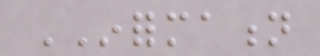INFORMATION
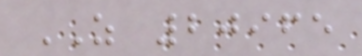AS 20965
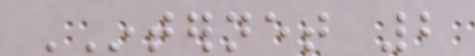INTERNET 2
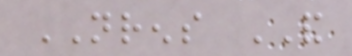NRENS AND
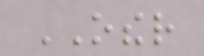OTHER
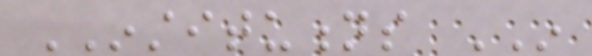INSTITUTIONS IN
